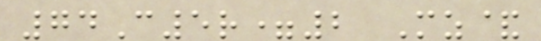74C5r=2 Mz&
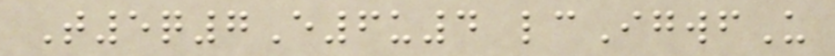T5q7E6u4 lcIgwfU
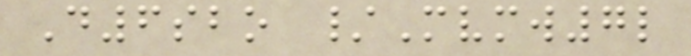D6sbo /Mvmw7l
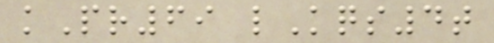kPr69 lKqs4t
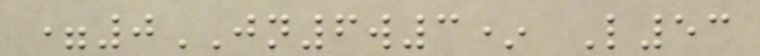=0JN6w3* L53
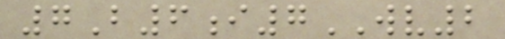7B6i7WV2
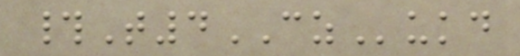#T4CZukd
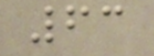63
